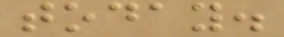today.
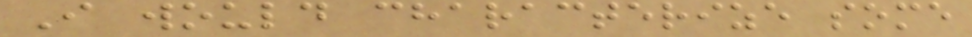I would characterize some
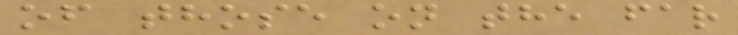of those on the far
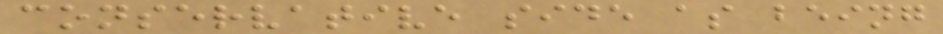conservative side as being
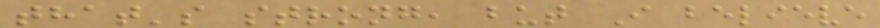that's strong, but I believe
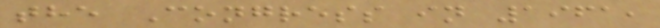the Congress in 1961,
